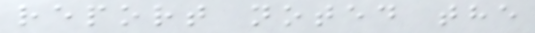report noted the
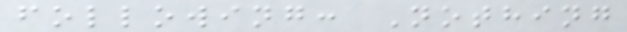following: Nothing
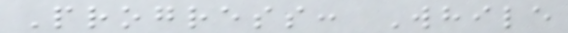Progress: While
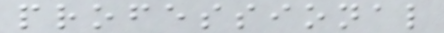professional
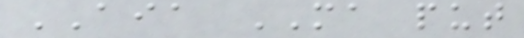AIA MA put
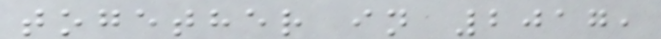together in 2017,
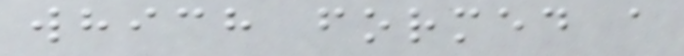which formed a
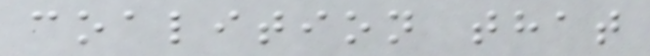coalition that
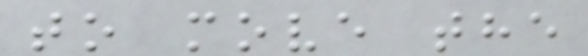to move the
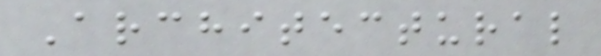Architectural
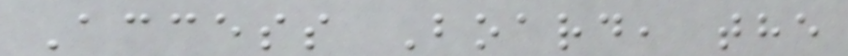Access Board, the
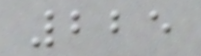225
